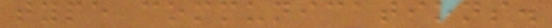type communications.
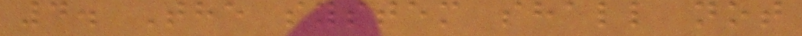4. The system shall not
